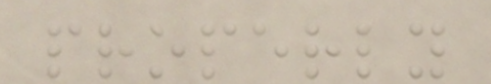properly
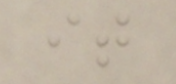it
